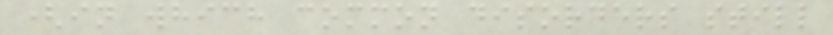(in which common disorders still
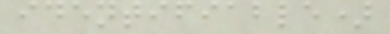identifiable)
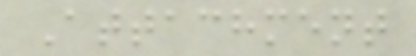Attachment
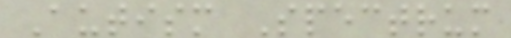Autism Spectrum
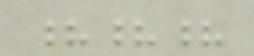???
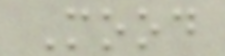Mood
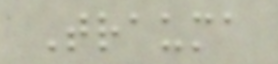Trauma
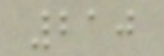210
